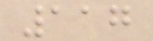117
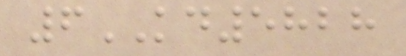6KD5828
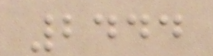2444
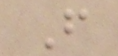F
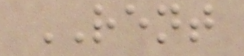RENT
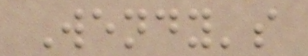Wendy's
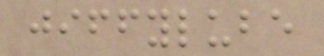jiffylube
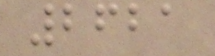2621
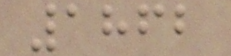1862
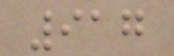917
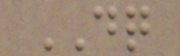DQ
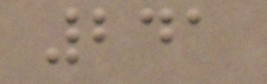241
